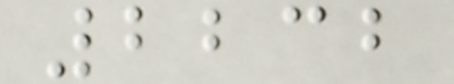2232
